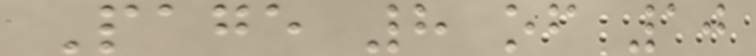Page 8 of 10
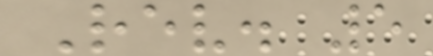Rev. 5
